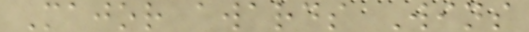Major awards Wins
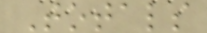Totals
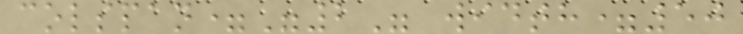colspan="2" width=50
